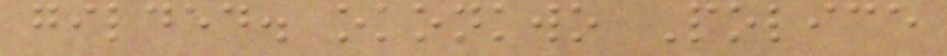gilded. okonkwo Police
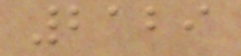2129
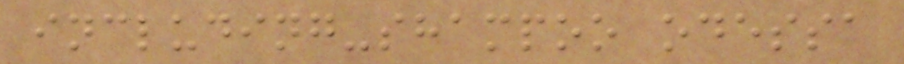including-shampoo odessa
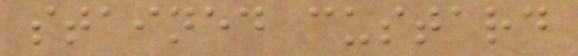stained custard
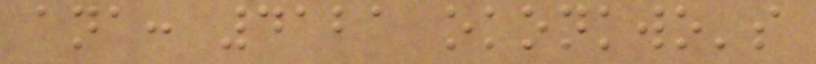ana: 4121 okonkwo's
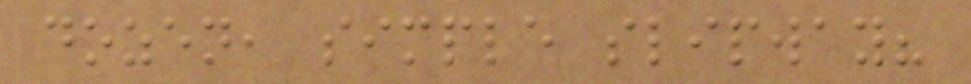dozen, simple slipway?
